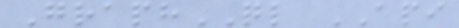GraphQL API
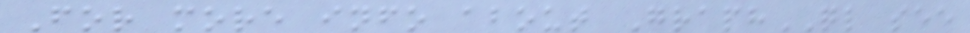For more info about GraphQL see
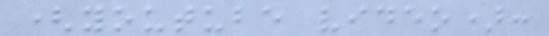(youtube video):
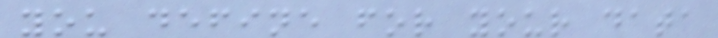you define for your data
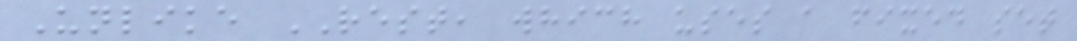Unlike REST, which uses a fixed set
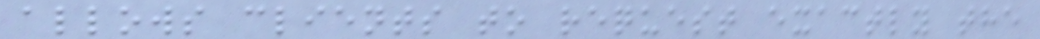allows clients to request exactly the
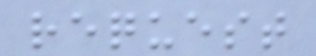request
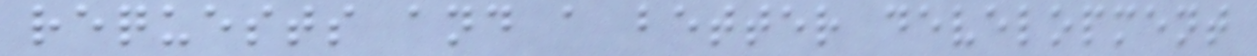requests and a better development
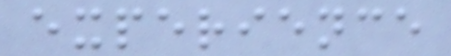experience
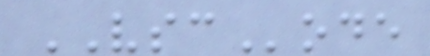VSCode
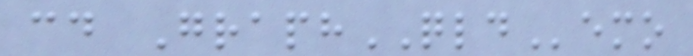cd GraphQLDemo
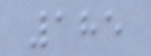185
